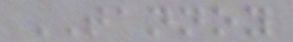TANNOY
